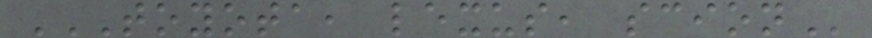TOYOTA, LEXUS, SCION
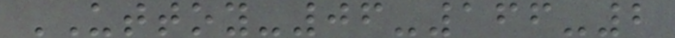UTTOY-06-166-2
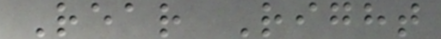Rear Right
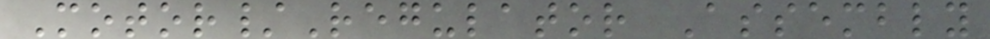Motor/Regulator Assembly
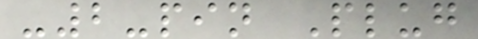-2-pin Plug
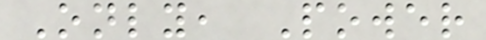Only, Power
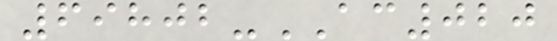69802-AC020
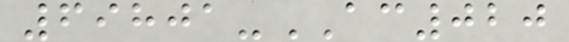69801-AC020
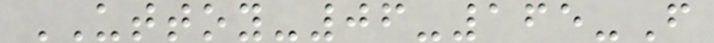UTTOY-06-165-F
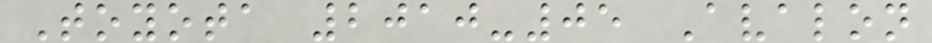Toyota 2010-05 Avalon
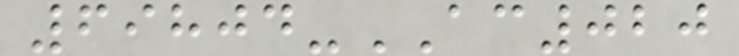69804-AC020
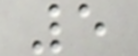5
